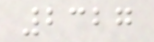2327
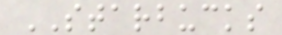STARBUCKS
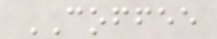COFFEE
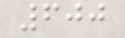600
